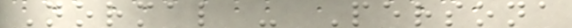Normal - Persona
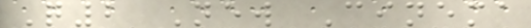Q2 New Cinema
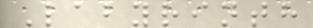Labyrinth
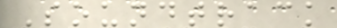Soundtrack
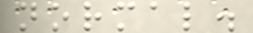normal.
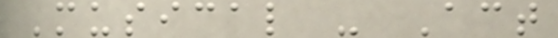Musical - Act
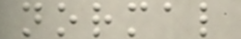normal
